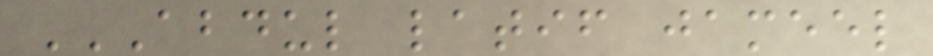ABDUL LATIF JAMEEL
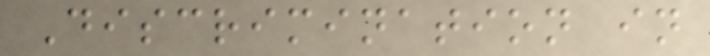Discrimination in
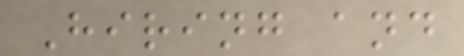Hiring and
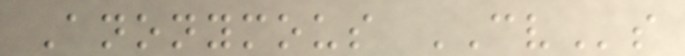Anonymous CVs
